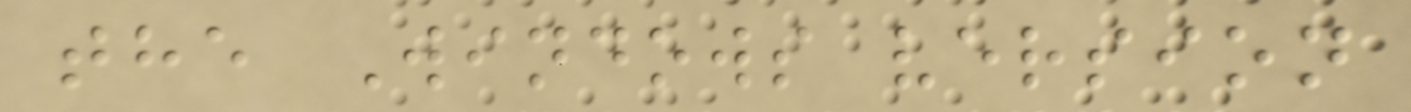the Windows version
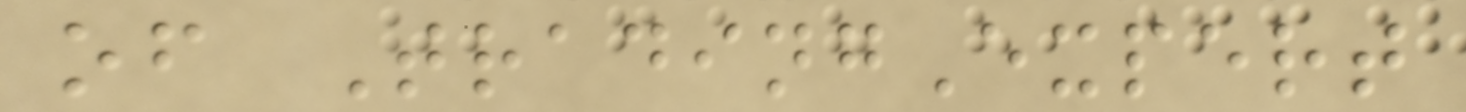of TradingExpert
